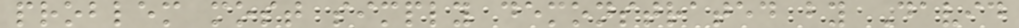problem most simply demonstrated by David
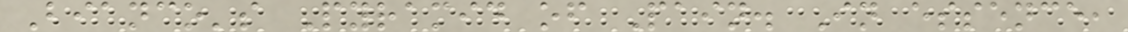Bianco's Pyramid of Pain. In essence,
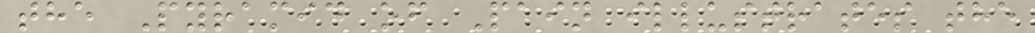the Pyramid of Pain illustrates the
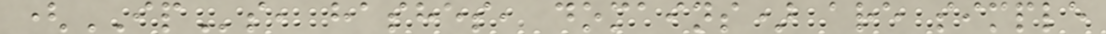(IPs, hashes, domains) are simple
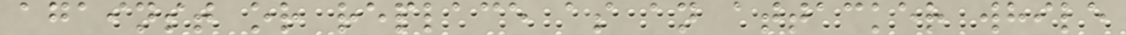against or replace as an attacker while
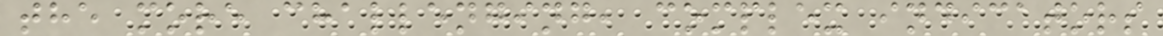the more challenging, complex indicators
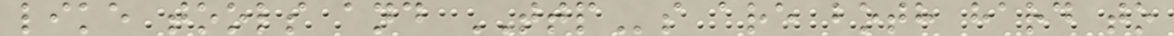like tools and TTPs are both hard to
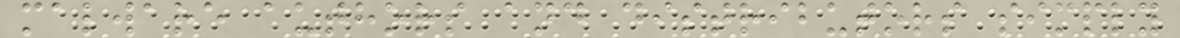malware authors and distributors simply
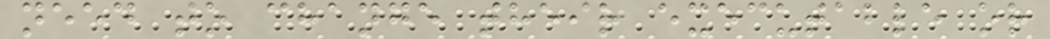need to change their executable or
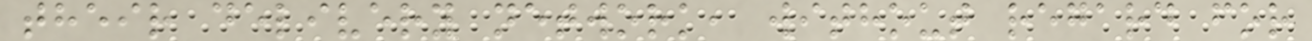their delivery network, without regard for
